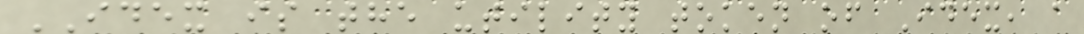IDEX is the utility token of Idex, a
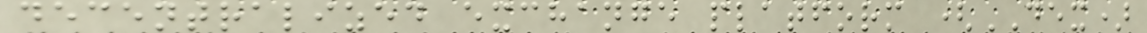decentralized exchange platform (DEX)
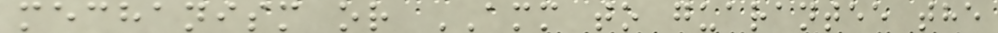mechanism or AMM to guarantee the
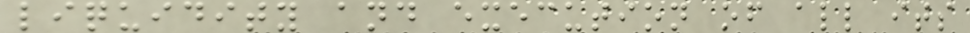liquidity and execution of all its
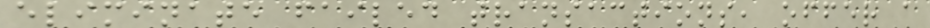eliminate failed transactions, offer a
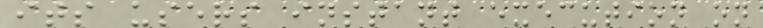its users instant execution on
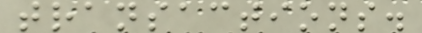transactions.
